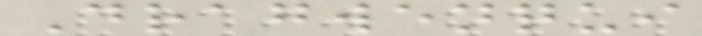Dragwenqui
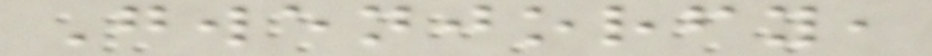Gwenjorfy,
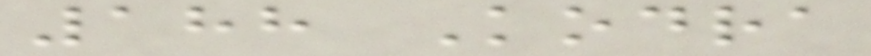188 Kodra
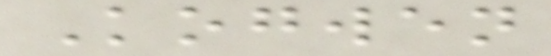Kogwen
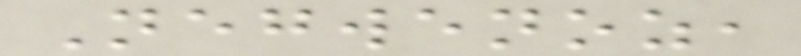Negwenoz,
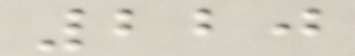220
